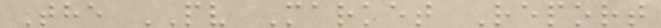The PV Market Report
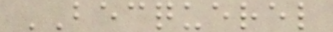BECQUEREL
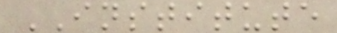INSTITUTE
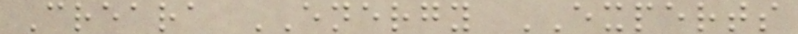Creara ENERGY EXPERTS
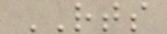RTS
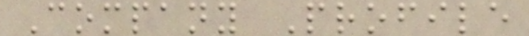Company Profile
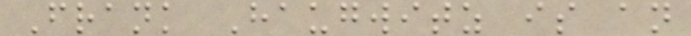Frank Haugwitz is an
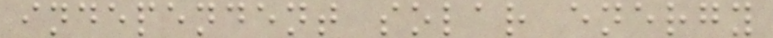independent solar energy
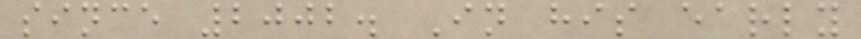since 2002. In his early
